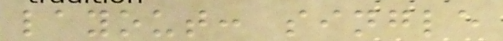layout: single
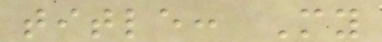title: My
